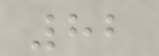82
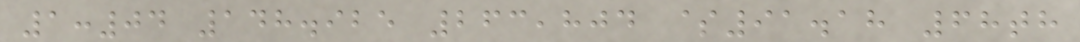1:04 148.925 263,804 $91.18 68th
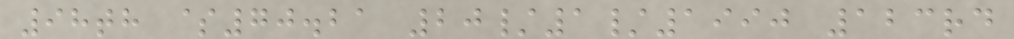98th $70.21 20/1/1990 123rd
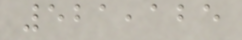521,125
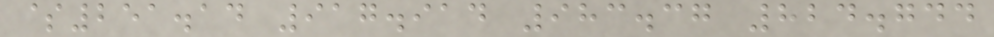$251.14 917.914 983.37 824.744
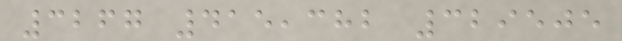3267 415,382 329505
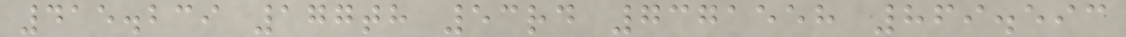415.239 177th 53rd 7371558 869.593
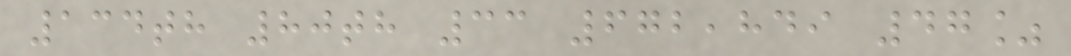134th 80th 33 672,849 47%
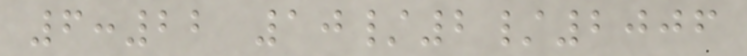6:22 10/2/2006
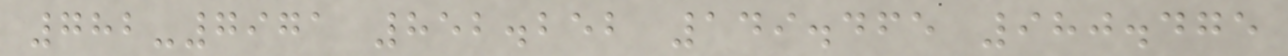782-7971 852.252 149.465 980.475
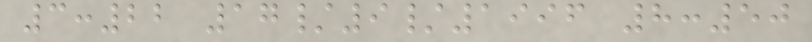3:22 17/9/1996 8:50
